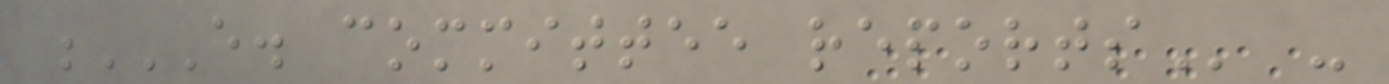E. COMMITTEE REPORTS -
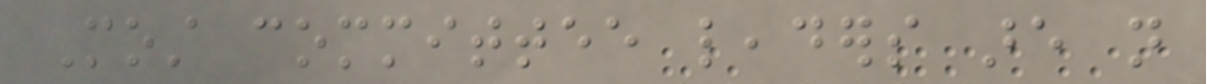Most committee leaders are not
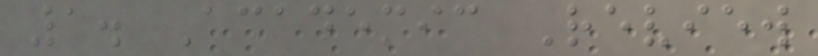1. Academic Review
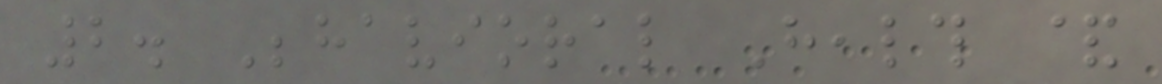2. Behavioral Health &
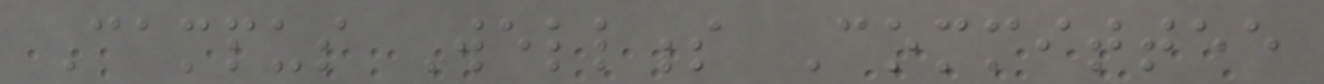Campus Wellness Committee
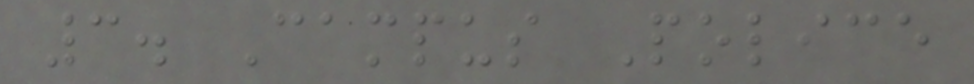3. Campus Police
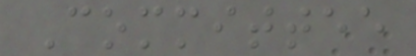Committee
